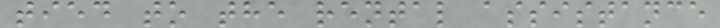tied to the rental assistance
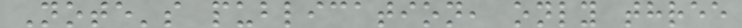Note's publication, only three
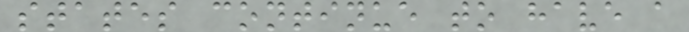states continue to have a
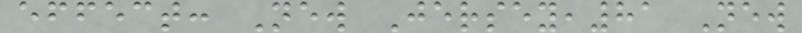effect: New Jersey,81 New
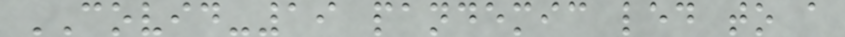COVID-19 pandemic led to a
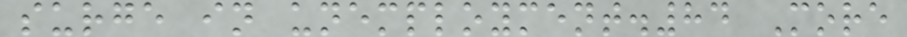surge in unemployment.84 More
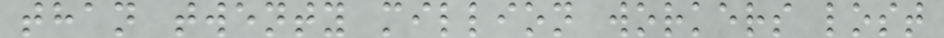than twenty million workers lost
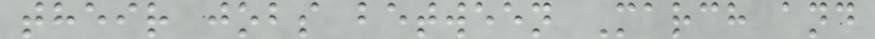their jobs between March and
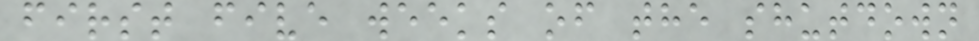first five weeks of the shutdown
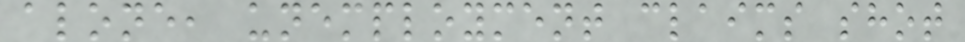alone, unemployment claims shot
